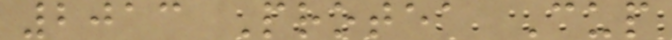2013 Protea Cup
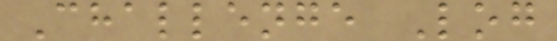Challenge Log
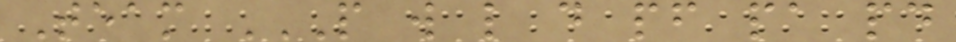Team P W L D PF PA PD
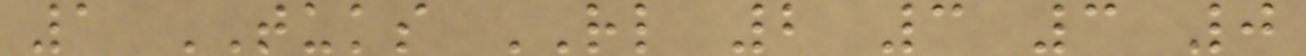1 TUKS RL 2 3 3 0
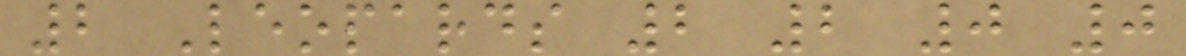2 Leopards 2 2 0 0
